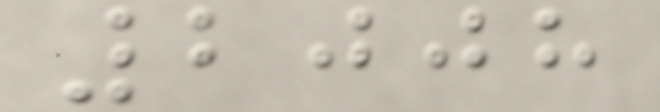2008
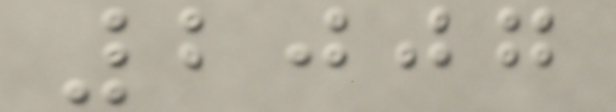2007
